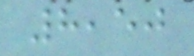8,50
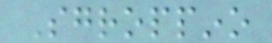Sgroppino
